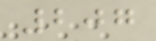207
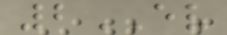2EV
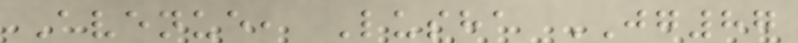Avenue, Lusha JG87
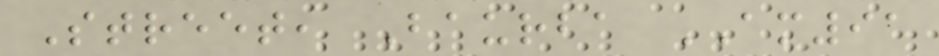Street, Baurba AM91
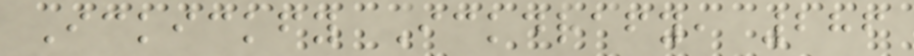Ickickfy Ickdrafy, 286
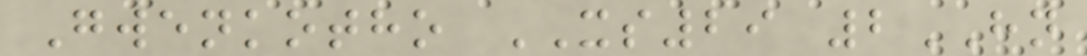Gwenkotho XS29 2HN
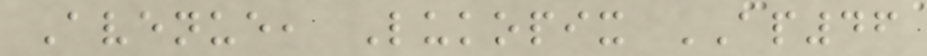Avenue, Lukopix AP46
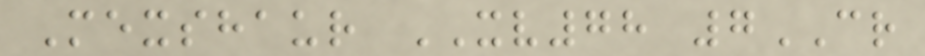Mexshaur XV78 7CR
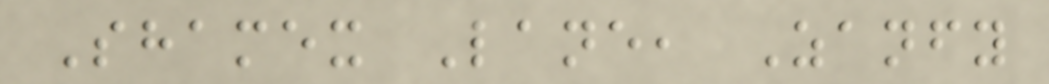Shamex Lane, Zanfy
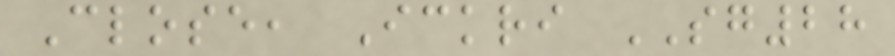Close, Ickri SG28
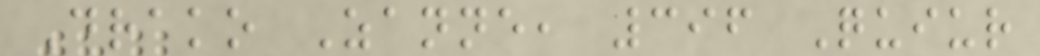Drako Zanne, 396 Quiur
